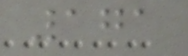171
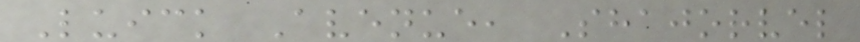Luick Avenue, Shajorvel
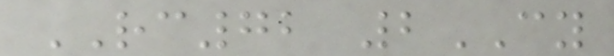RC72 2CY
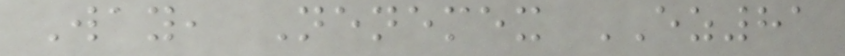Way, Nenemex EZ81
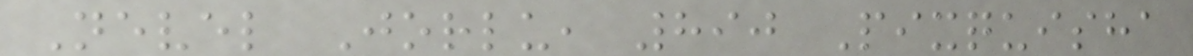Nevel Jorlu, 890 Pixquisha
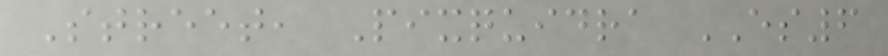Street, Pixquidra ES6
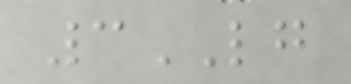3LG
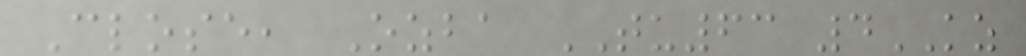Close, Ozba TU63 4KZ
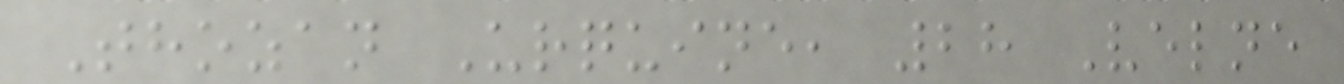Thozan Urquine, 28 Velne
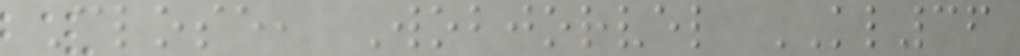Close, Wobjorvel KL36
